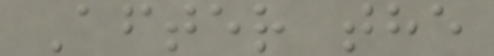After the
